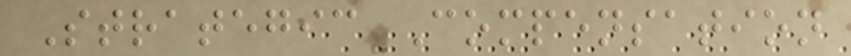Strategic Compensation
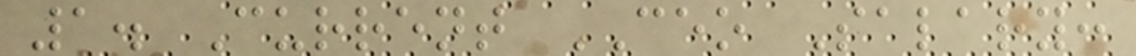1. Current CEO Salary:
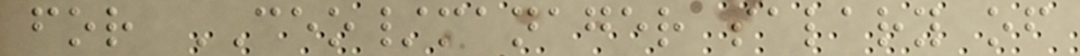for CEO/manager salary of
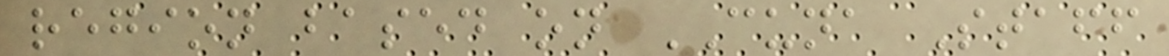region based on CUNA Staff
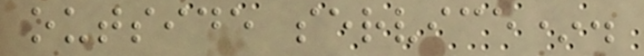outside service*.
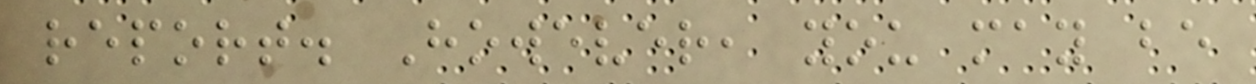report. However, you may be
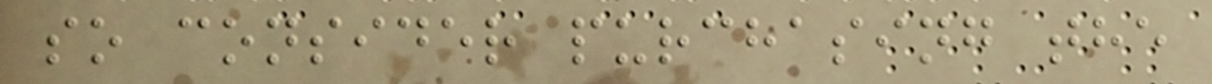so consider purchasing the
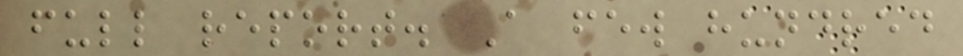full report. A few hundred
